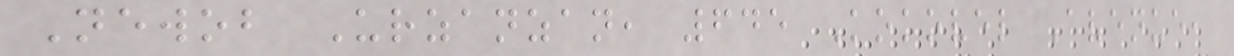Newob Urzanzan, 645 Kokovel Avenue,
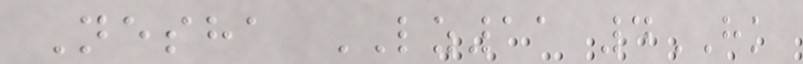Nesha LZ11 4HK
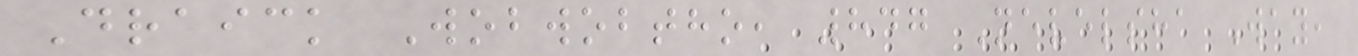Draick Wobwobtho, 847 Nevelsha Way,
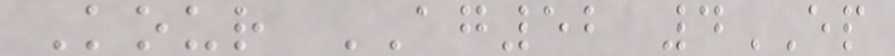Kour AG52 4EP
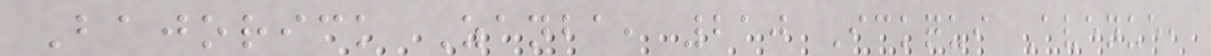Bajorick Zanba, 210 Ickqui Avenue,
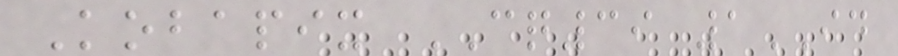Kobapix CQ39 1ID
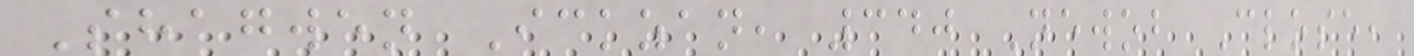Shagwen Ickzan, 340 Newob Close,
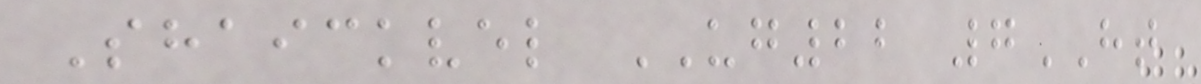Shaickvel UG22 7HT
